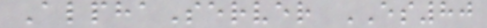AlphaServer ES80
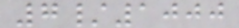7/1000
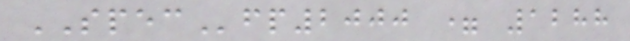SPECfp2000 = 1288
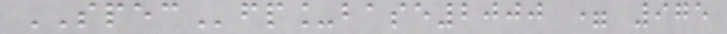SPECfp_base2000 = 975
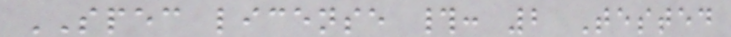SPEC license #: 2 Tested
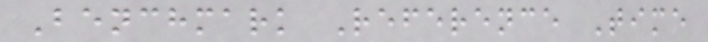Benchmark Reference Time
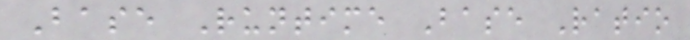Base Runtime Base Ratio
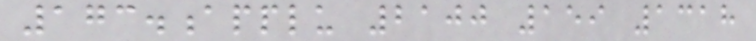173.applu 2100 159 1318
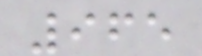965
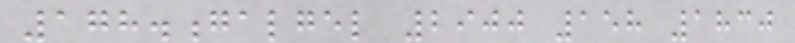178.galgel 2900 158 1830
